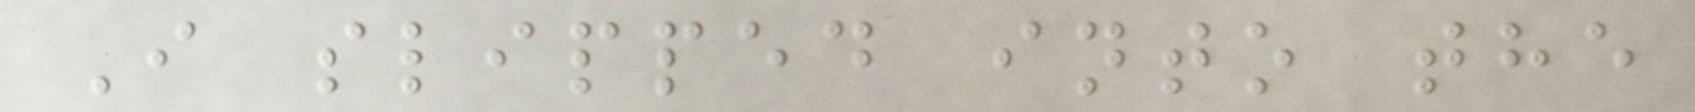I slipped into the
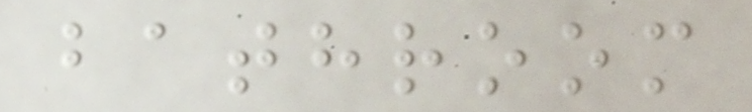bathroom
